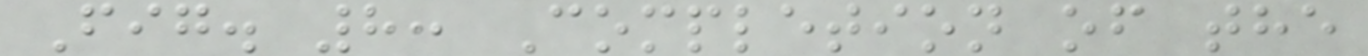Fig. 8: Completion of the
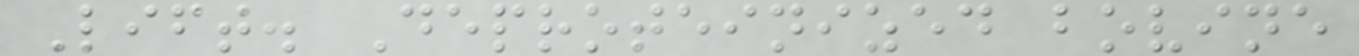Lift. Deproteinized bovine
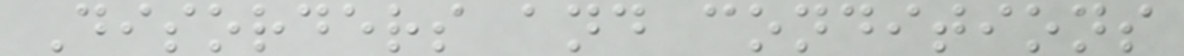Disorders and conditions
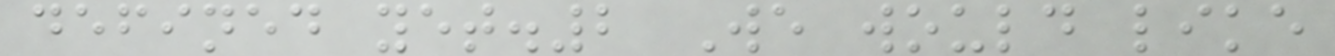defined yet.2 We would like
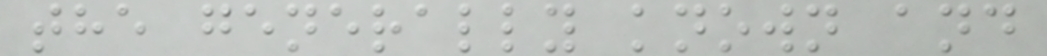the generally known and
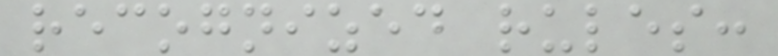recognized rules:
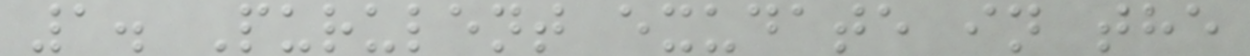1. Purulent exudate in the
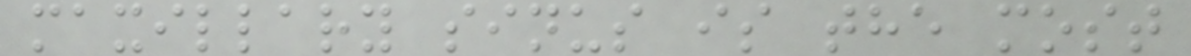maxillary sinus is the most
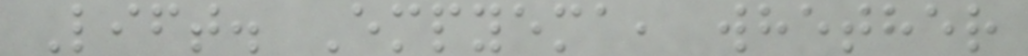Lift. Empyema, whether
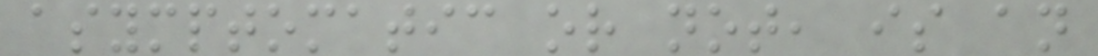asymptomatic or not, is an
